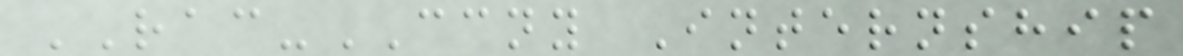RAC-CCNY Internship
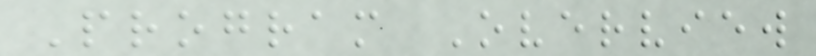Program Overview
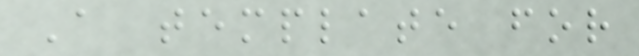A template for
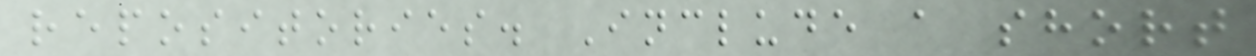repositories. Include a short
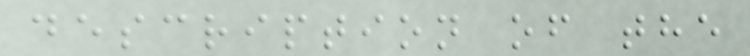description of the
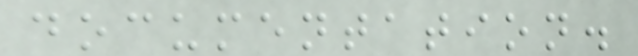documentation.
